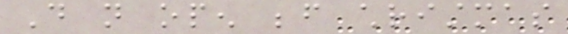Do not open before christmas
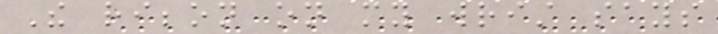The ribbon on my wrist says
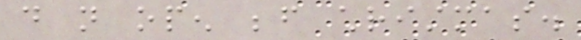do not open before christmas.
